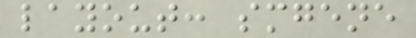layout: smgene
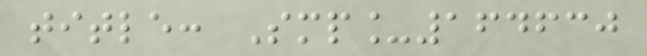title: Smp_164630
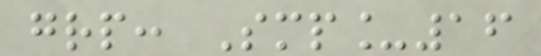grp: Smp_16
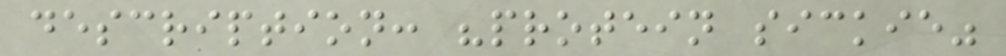description: "protein sickie"
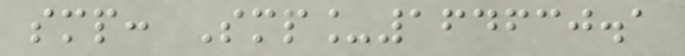smp: Smp_164630.1
